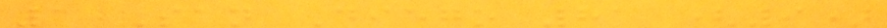1 San Diego 81 (9)
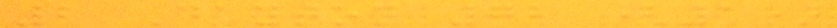2 Dayton 72 (1)
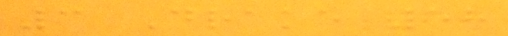3 Drake 58
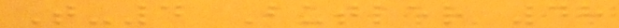T-4 Butler 48
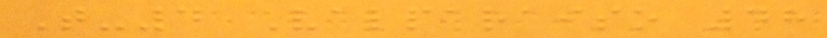T-4 Valparaiso 48
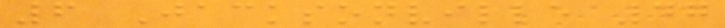6 Jacksonville 47
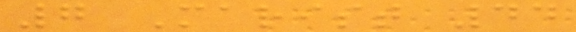7 Marist 44
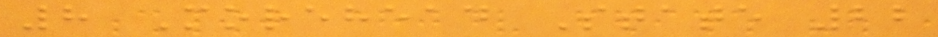8 Morehead State 22
